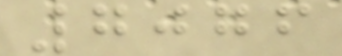7076
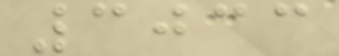3033
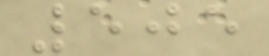505
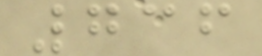736
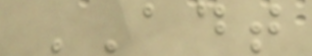ADT
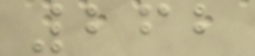262
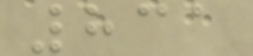831
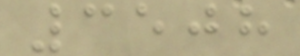3508
